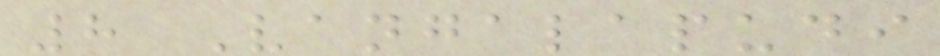8 Vangalapudi
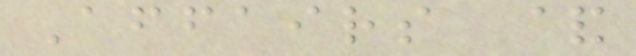Affairs &
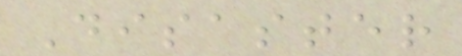Disaster
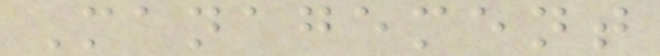Management
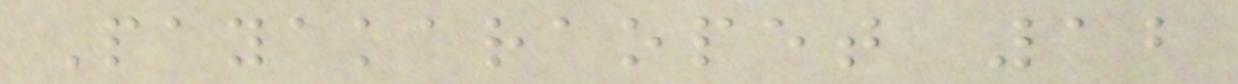Payakaraopet 12
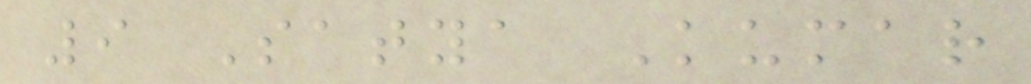9 Satya Kumar
